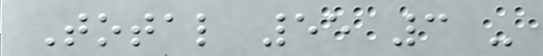Total 55 3 -
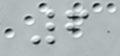6
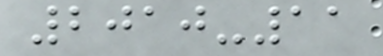2010-11
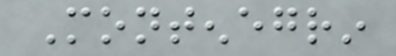Montenegrin
